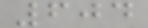604
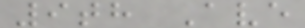9th Ave
